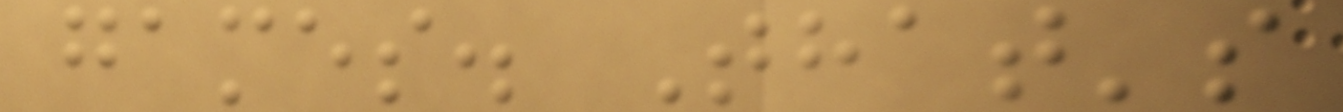games. That's
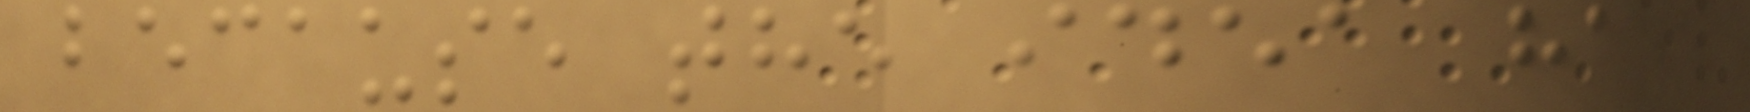because the idea has
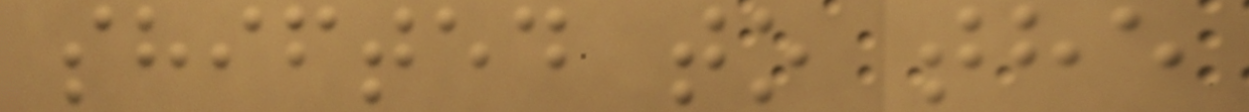shifted to the
